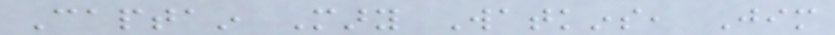Captain Mary Watkins, Jim
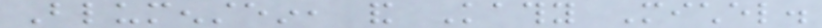Blumenstein, and Kathy Michel.
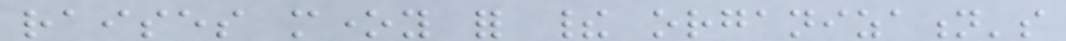raises money for their organization's
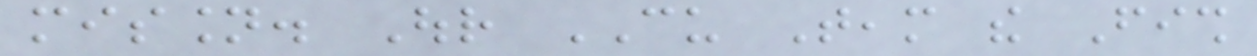mission. Our CU Team the Fish
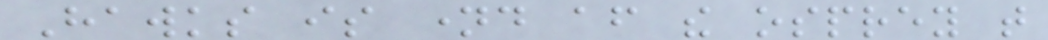Hawks is named after the osprey that
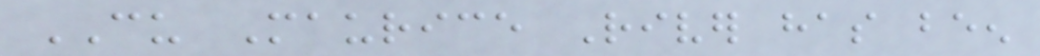CU Maurice River has been
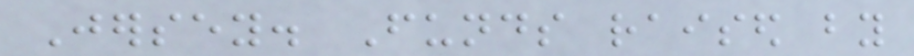Jersey. Funds raised by
